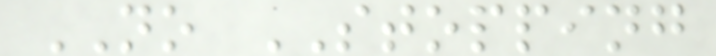NO STOPPING
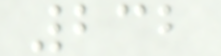232
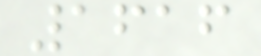1616
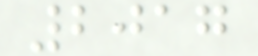2017
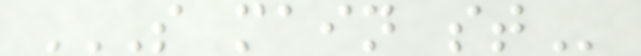S MAIN ST
